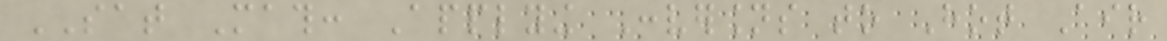SAT Math: Applying Conversions to Hot Air
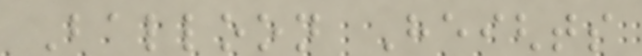Balloon Heights
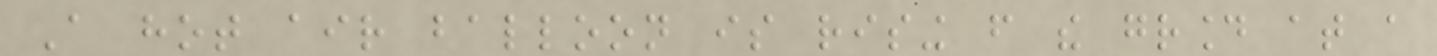A hot air balloon is rising from the ground at a
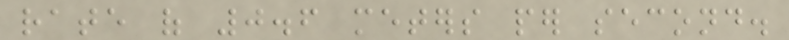rate of 0.6 meters per second.
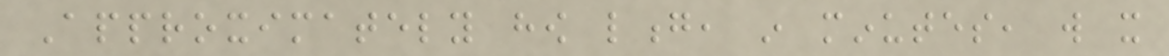Approximately how long, in minutes, will it
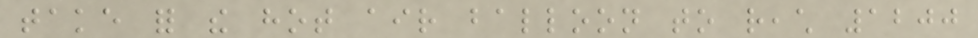take for the hot air balloon to reach 1200
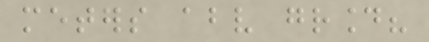meters above ground?
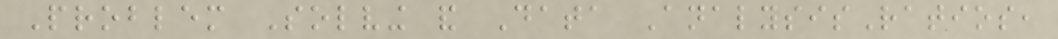Problem Solving and Data AnalysisRatios,
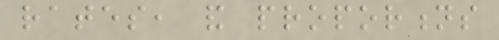rates, and proportions
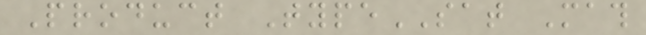Product TypeSAT Math
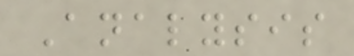Analysis
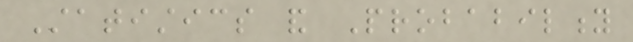Statistics and Probability
